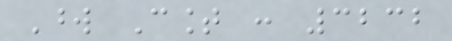Word Count : 3232
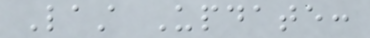Last Update:
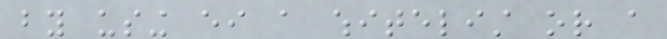by using either a whitelist or a
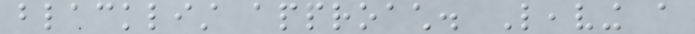blacklist approach. Leaving a
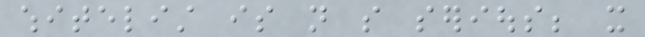whitelist is not so serious; it
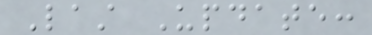Last Update:
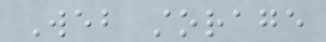Web storage
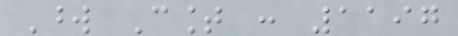Word Count : 1197
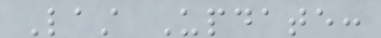Last Update:
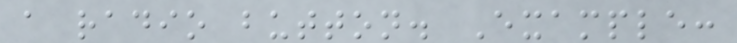a radio button. Example:
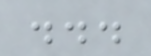...
